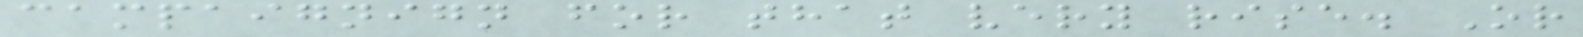campaignign for that very rise. Or
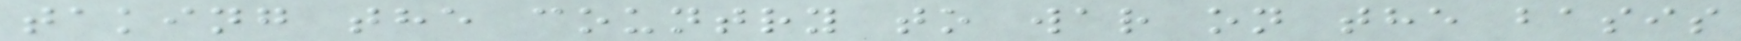taking the country to war on the basis
